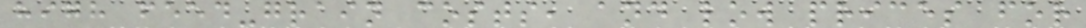high feed-grain costs, and low prices for
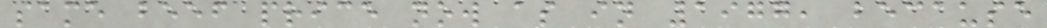same beef price now as in 1977, because
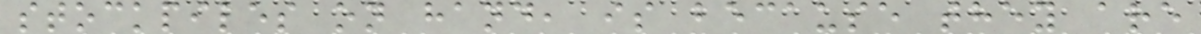stockpiles on hand, is because they are
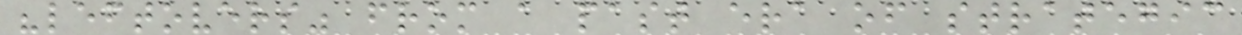"leftovers" from a past era of strategic
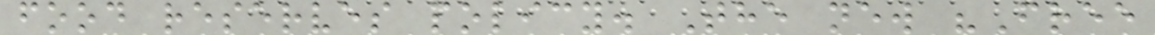food reserves policy. The new "Free
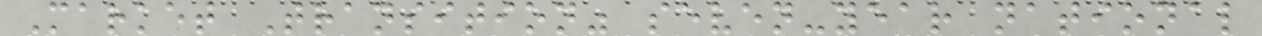Market Transition" seven-year national
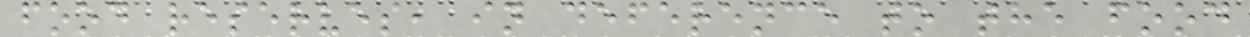food reserves, in deference to the food
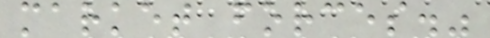market forces."
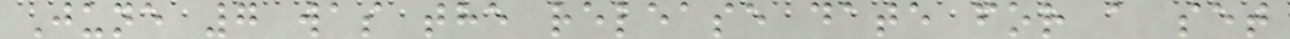June 7 was the release date for a set
